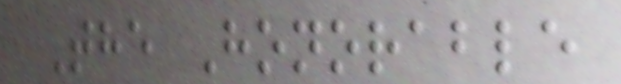The Honorable
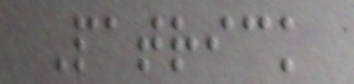Patrick
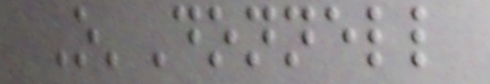O'Donnell
